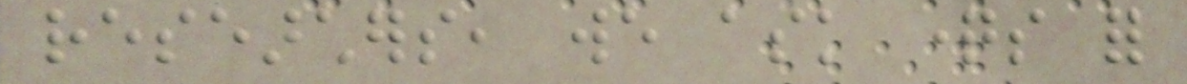researchers, we ask questions for
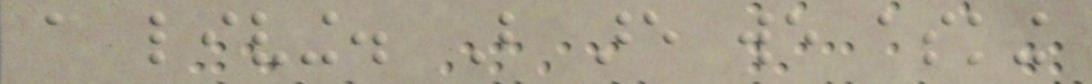a living. But are we asking
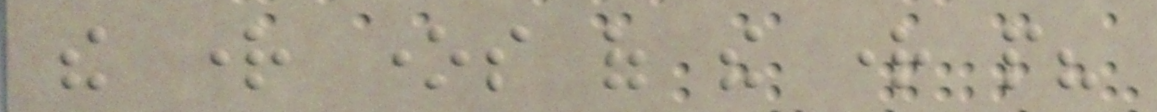the right ones of the right people?
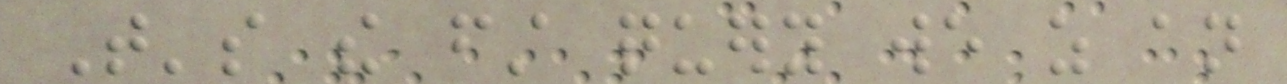That's the first query we as an
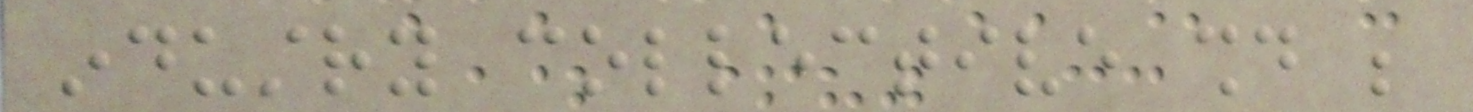industry collective should be
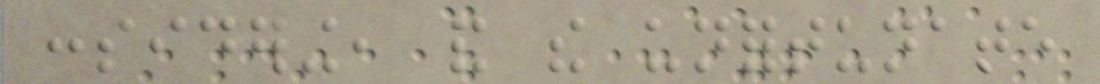considering, and the unfortunate
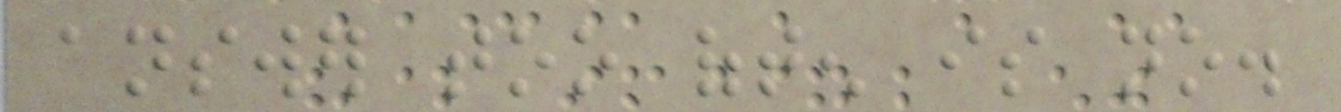answer too often is no.
